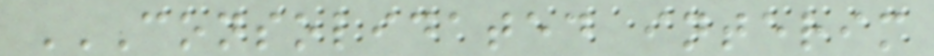CONSOLIDATED INTERIM
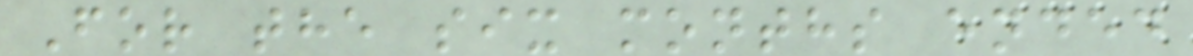For the six months ended
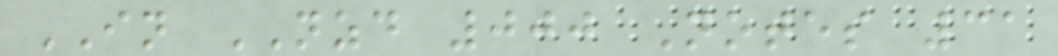IN NZD 000 Notes 31
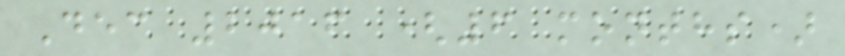Dec 2016 (6 months)
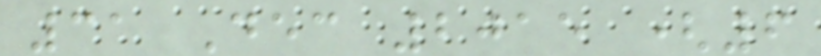31 Dec 2015 (6
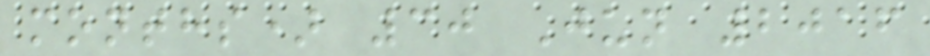months) 30 Jun 2016
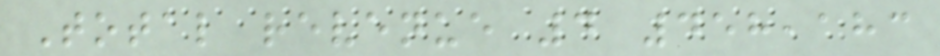Total revenue 4 458,183
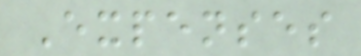Expenses
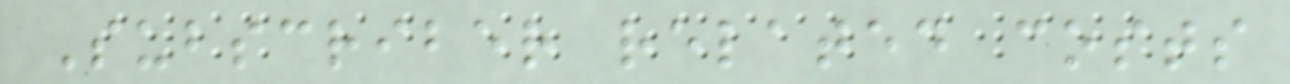Subscriber related costs
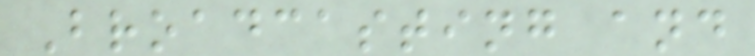Broadcasting and
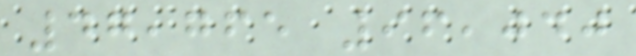47,765 96,040
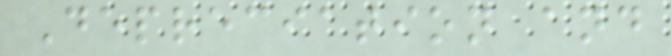Depreciation and
